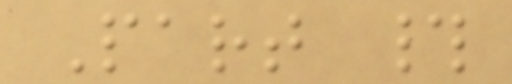Part #
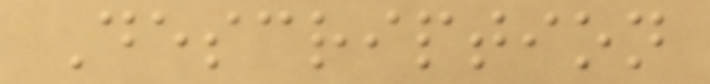Description
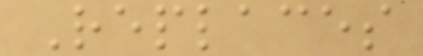Replaces
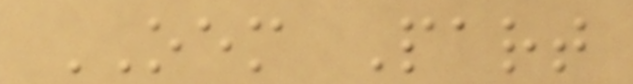OEM Part
